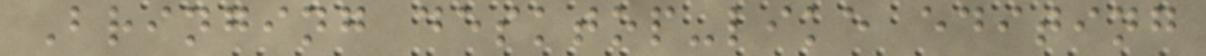Bringing desktop-like editing
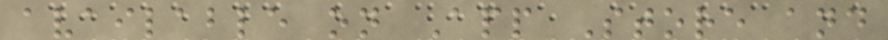available on App Store and
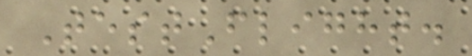TestFlight.
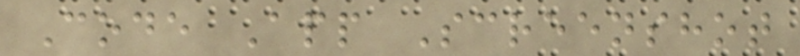Code App Screenshot
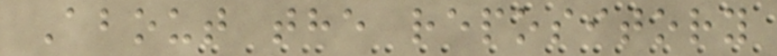About the repository
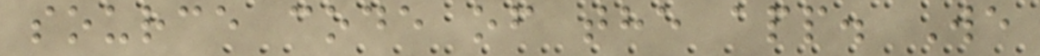source code of the app. We
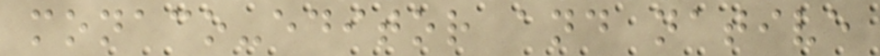monaco-editor and native
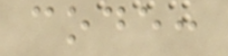code:
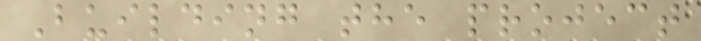Building the project
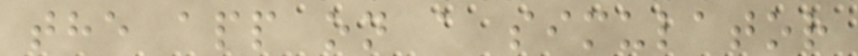the app on a simulator
